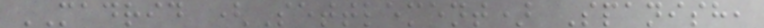MADRID (Settlement) Spanish,
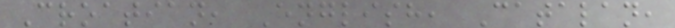Croatian, English, Catalan,
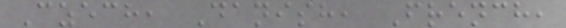Czech, Danish, French,
